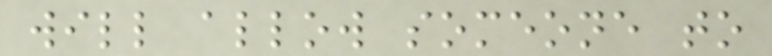will allow someone to
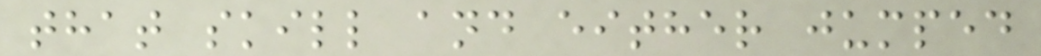that skill and either jumped
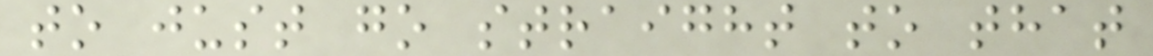to just go straight to that
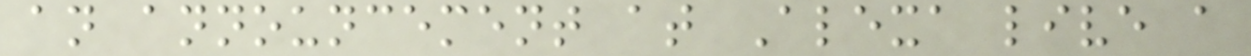an announcement at Alexa live a
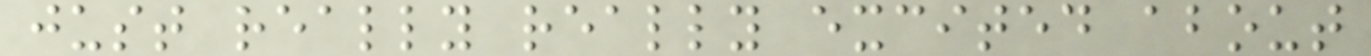just really really excited about
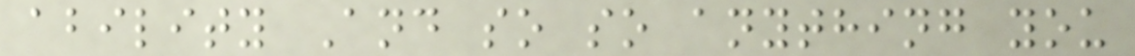ability And so so anything you
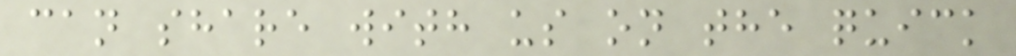can share with us on the quick
